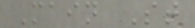Main St
